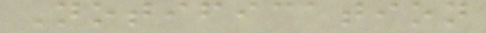Notification
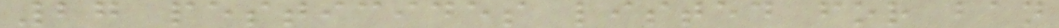27 pesticides listed for ban
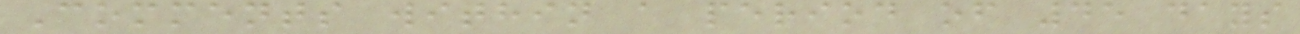Comments within a period of 45 days
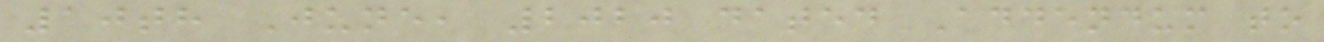10th June, 2020 dated Addendum to
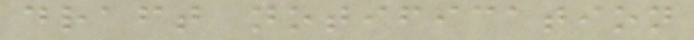draft notification
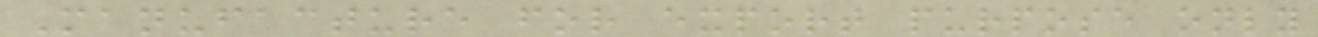Manufacture for export purpose only
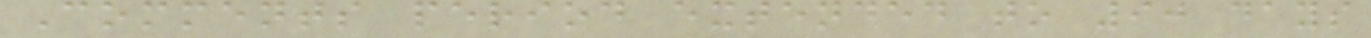Comments period extended to 90 days
